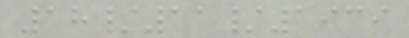18/11/1939
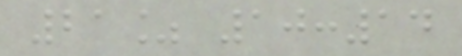21% 10:14
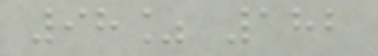98% 182
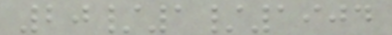20/1/1904
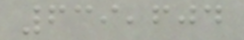639,604
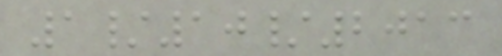1/10/2013
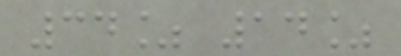34% 14%
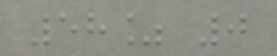58% 0
